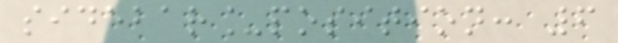sidebar_position: 6
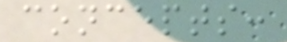concepts:
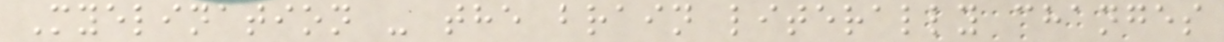Myelination - the brain literally changes
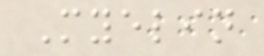Myelin
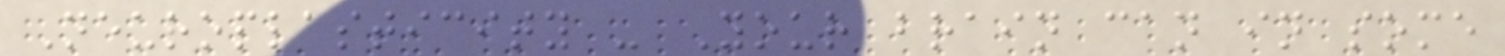Neuroplasticity - Your brain can in some
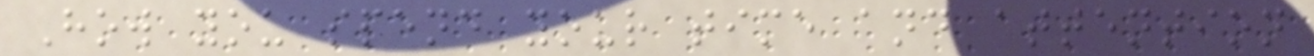How you spend your time and attention
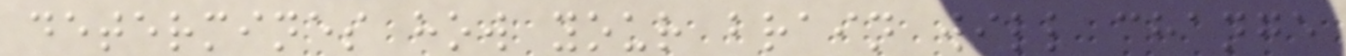determines how your brain will change
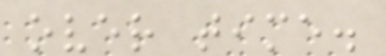over time.
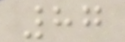87
